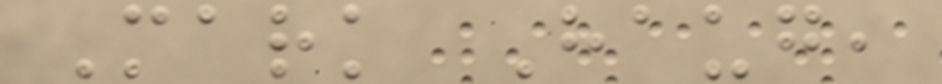Mark Haug,
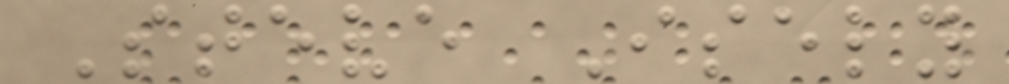Steve Isely
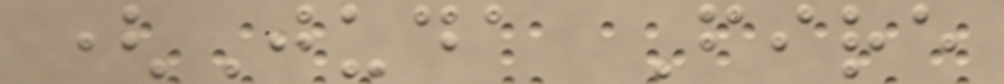(Juda Fire
